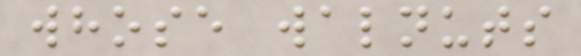whose walnuts
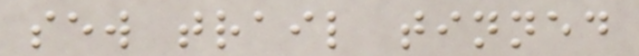sew trail tinned
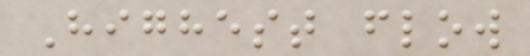Highest flow
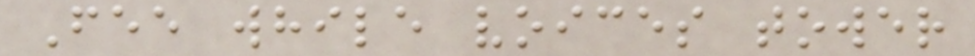Fee while voices tower
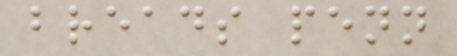breads penn
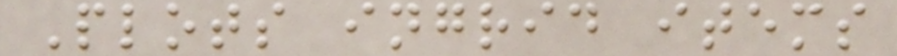Plots ingrid items
